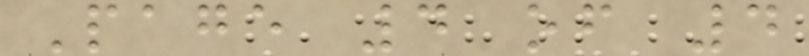Page 4 of 4
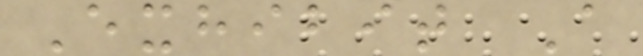Exhibit A
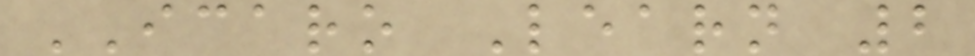ICARO Learn 2
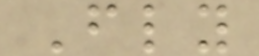Fly
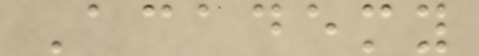Academy
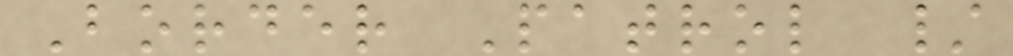Border Patrol /
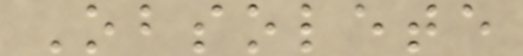Obsolete
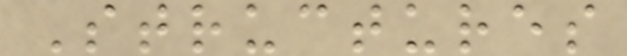Structures
